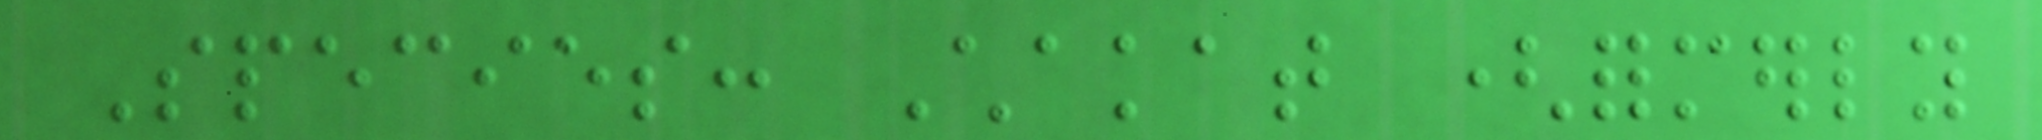Species: Chakat (formerly
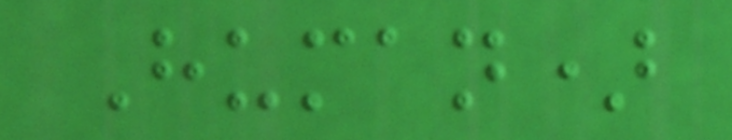Human)
